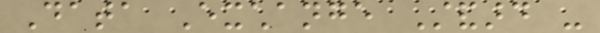Data Exchange Standard -
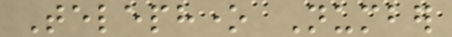Telephone Number
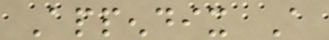Appendix A
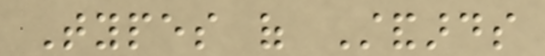Types of Standards
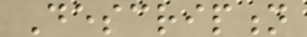Description
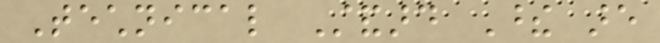Technical Standard These are
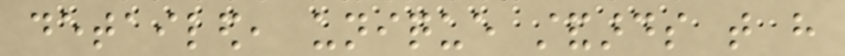detailed, unique standards that have
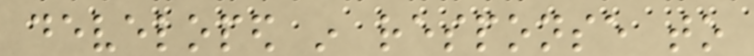developed in response to
